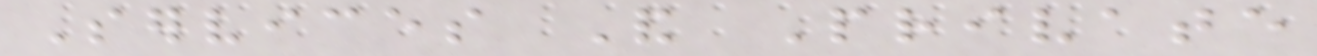Services And Private
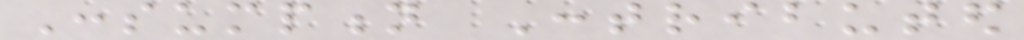Consumption Contributed
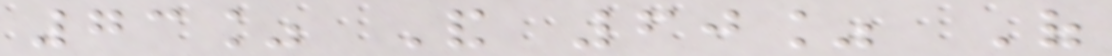73% And 60% Of
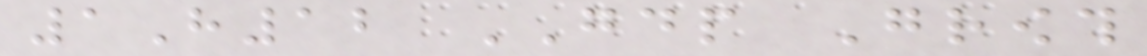1H12 GDP Growth
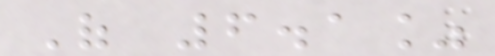Of 6.1%
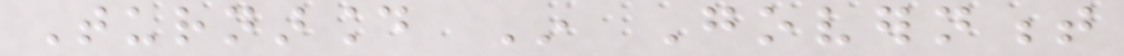Turnaround In Government
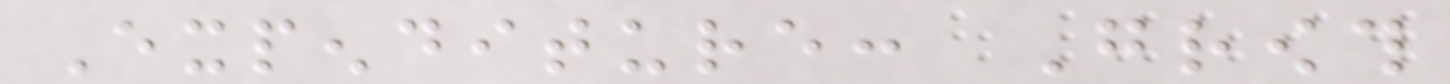Expenditure: Growth
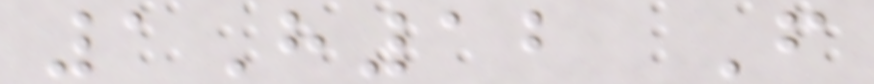1H12 From
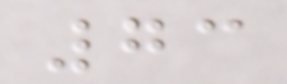73
